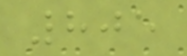805
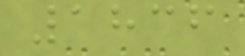1836
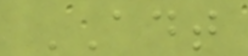ADT
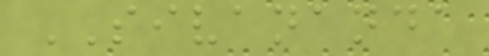SIVANANDA
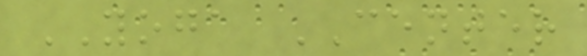YOGA CENTER
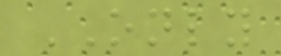ONLY
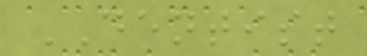DENTIST
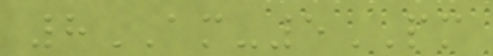8AM-5PM
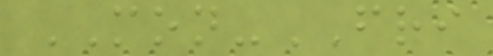MON-FRI
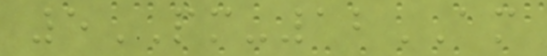5PM-12AM
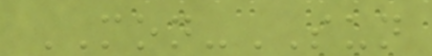MON-SUN
